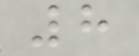8
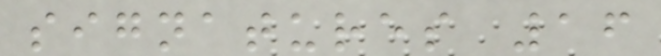signatures 16
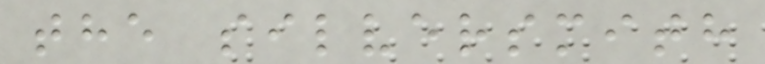the silversmith
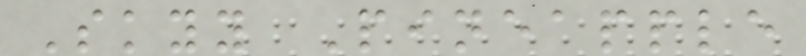Skyy Pineapple
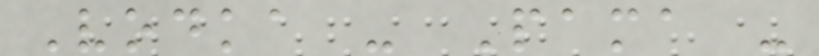Vodka - Pama -
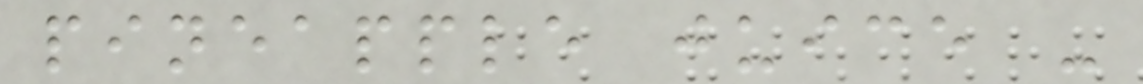pineapple juice -
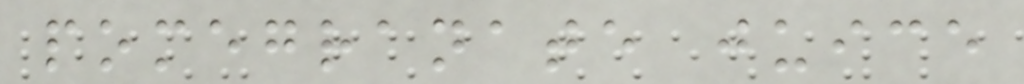pomegranate juice
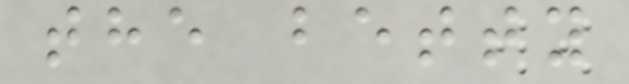the betty
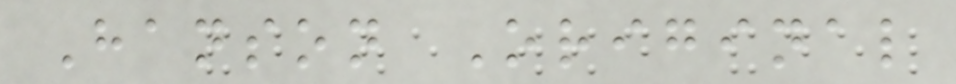Hanson Original
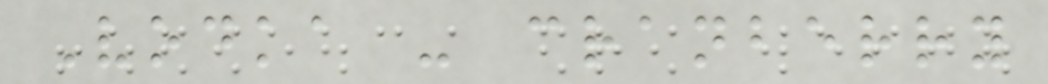Vodka - cranberry
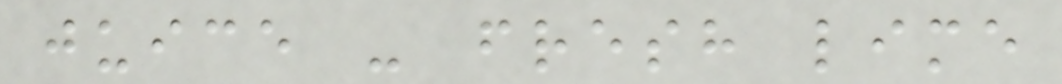juice - fresh lime
